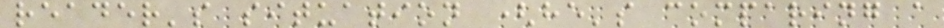reader's situation (he's comparing a
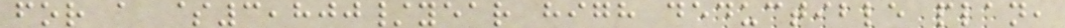for a $3,800/year high deductible plan,
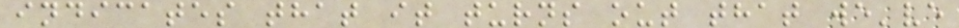indicates that it turns out that we've
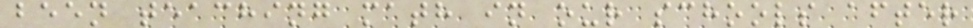been teaching math in our schools after
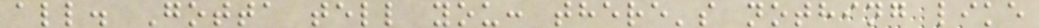all. Gotta tell you: there's nothing like
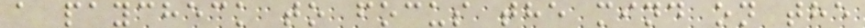a paycheck to focus the mind on the
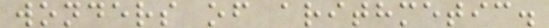wonders of arithmetic.
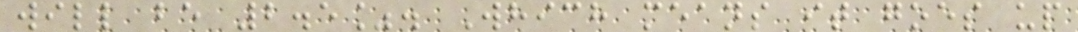will be 2.5%. Which means it goes up
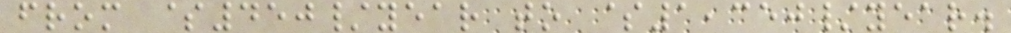from $450/year to $1,350/year.
